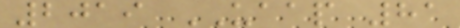2019 UAAP 81
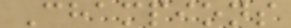Champions
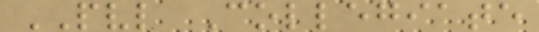PVL Collegiate
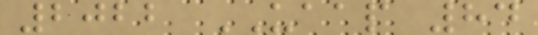2022 UAAP 84
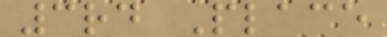3rd Place
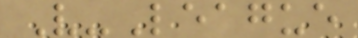V-League
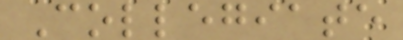Collegiate
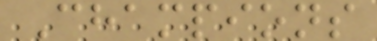Champions
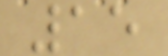15
